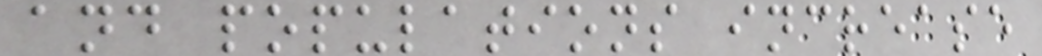and populations increase
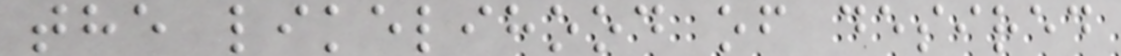the likelihood of desired
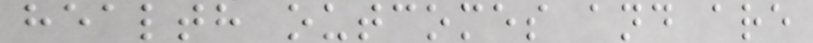health outcomes and are
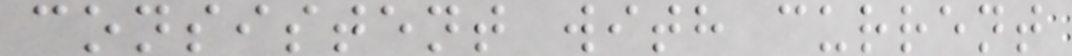consistent with current
